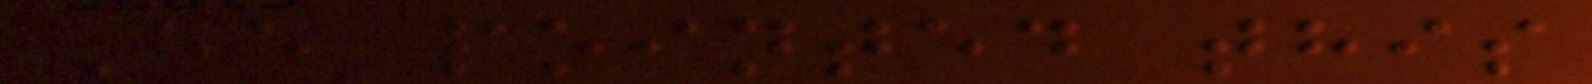He pointed this
